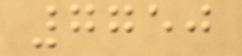7750
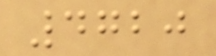4720
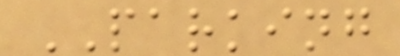PARKING
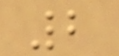2
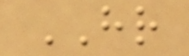HR
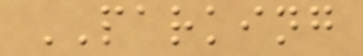PARKING
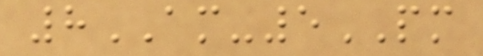8AM-5PM
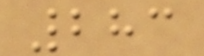283
